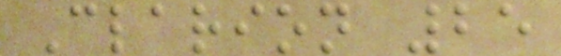Clarion 25
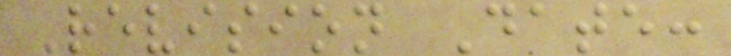Revision Date:
